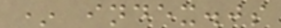* index.js
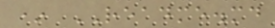* README.md
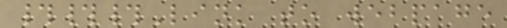###Link to webpage
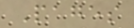Pages
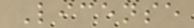License
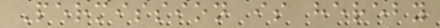Permission is hereby
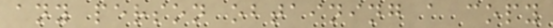any person obtaining a copy
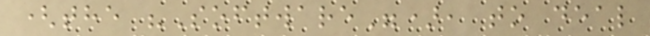(the "Software"), to deal
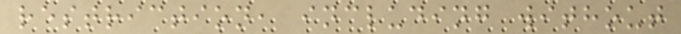restriction, including without
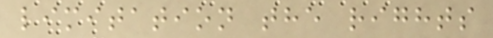limitation the rights
